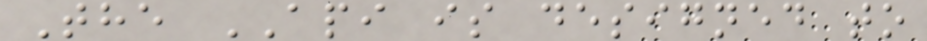The API is designed to
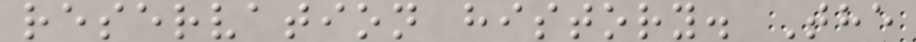reservation history. The
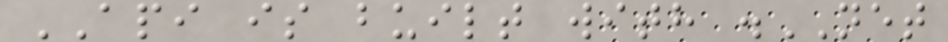API is built with .NET
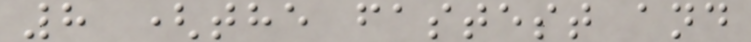8 (the fastest and
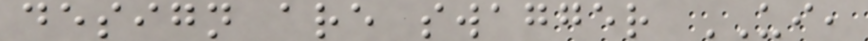design are swagger UI,
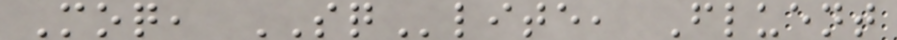Moq, SQlite, Fluent
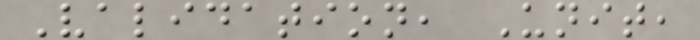Validation, Unit,
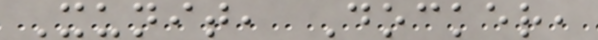Xunit, Docker,
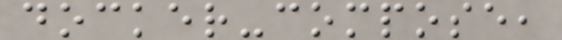docker-compose,
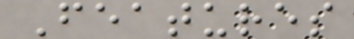Features
